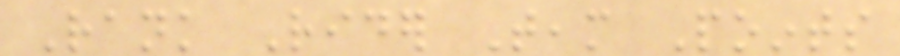Rank Rider Team Points
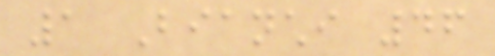1 Bianchi 46
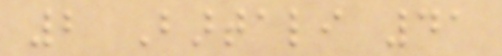2 Bartali 41
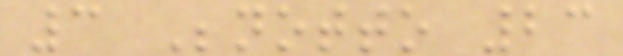3 Benotto 23
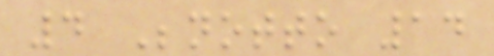4 Benotto 14
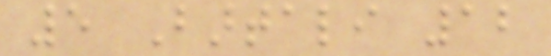5 Bartali 12
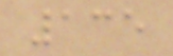135
